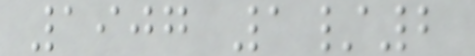1907 1/2
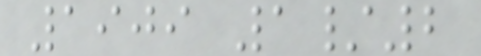1909 1/2
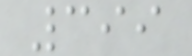399
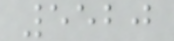5520
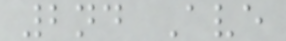2nd Ave
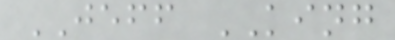JEFF KING
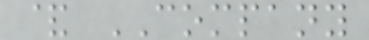& COMPANY
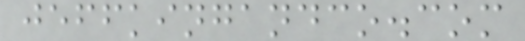jeffkingandco.com
